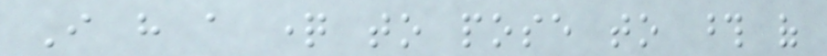I have a question to pose to those of
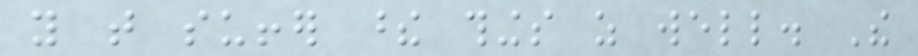you that suffer these things as well. The
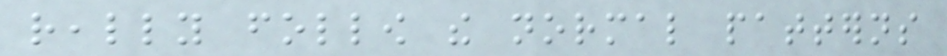really follow the normal patterns
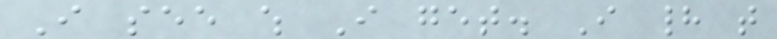I see which I get. I had that
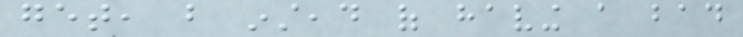get, but instead of having a bad
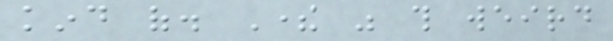kind of. There was this weird
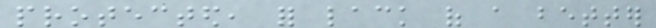protected, for lack of a better
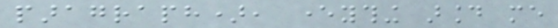paragraph), everything around me
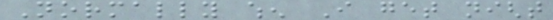Normally when I get night
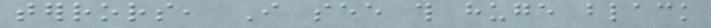terrors, I see this huge black
